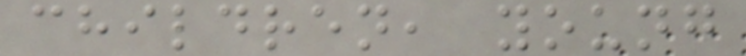children, young
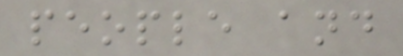people and
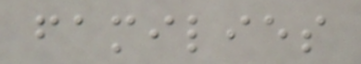families
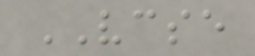VCSE
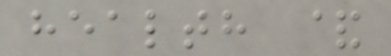health &
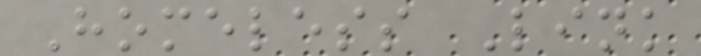Homeless Link
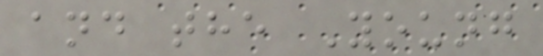and the Young
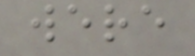were
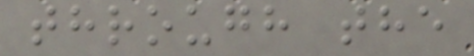through the
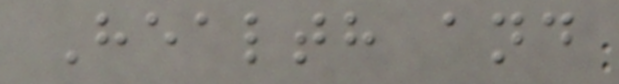Health and
